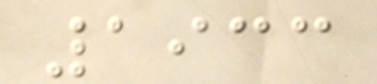1933
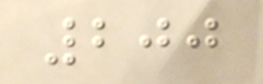200
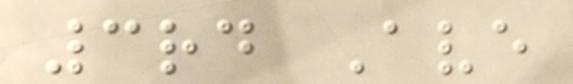3rd Ave
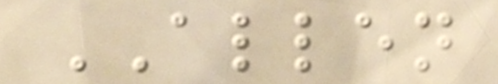ALLEN
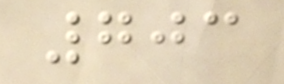703
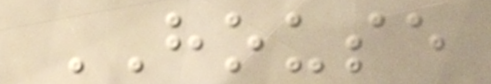HOUSE
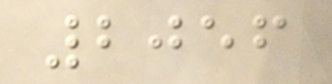2056
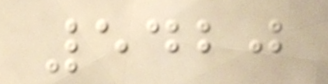5420
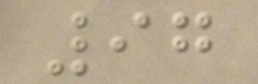97
